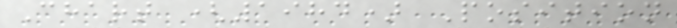Chart (1984) Position
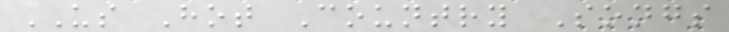US Hot Country Songs
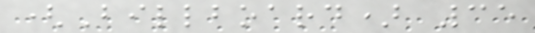(Billboard) 35
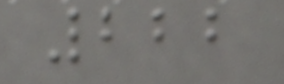222
